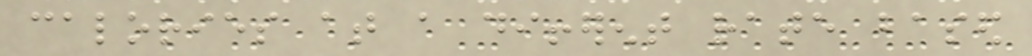calories at a different rate based
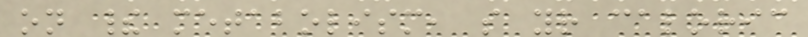on their metabolism, so your caloric
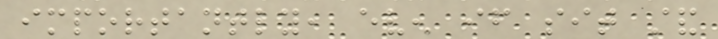importantly, even if sit stand
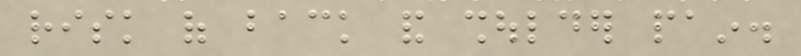risk of back and shoulder pain.
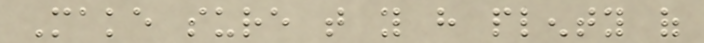Make sure that you have plenty of
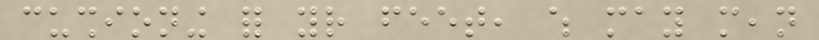cushioning for your feet, which may mean
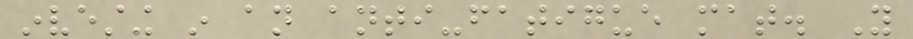investing in an anti-fatigue mat. You
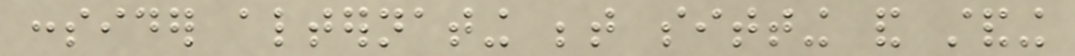consider alternating between sitting and standing
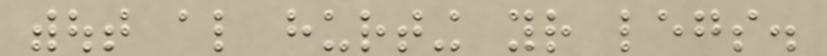without also hurting your legs.
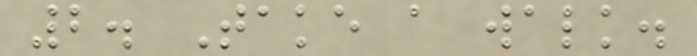2. Take a walk.
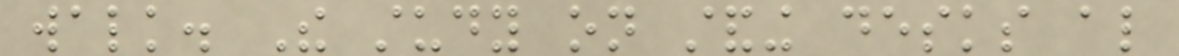walk. The study on standing desks also
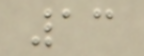13
